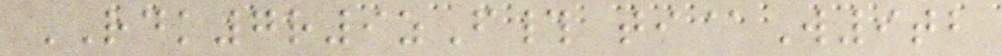RDK7r9zF# ti@W9tb
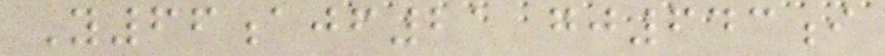Y66ajf21 gj643i
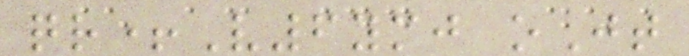qr+V6ymj oJt
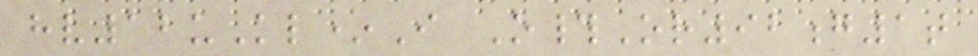hv12uKl*I O#Or92g1t
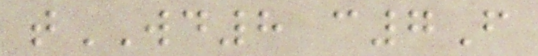tWD8 c7F
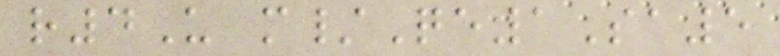r4U m/Qe1Sa5
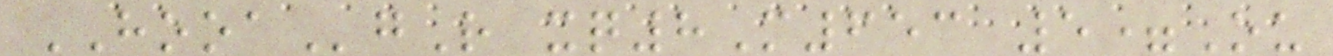HOOAgR xq8M653 5=Ou
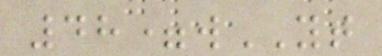48=wYT
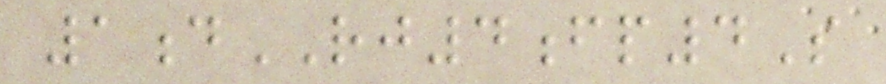1dRJ4fp4S
